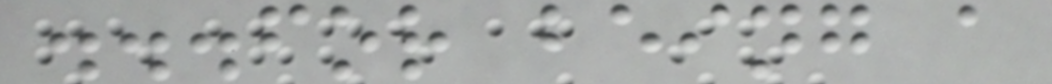...for being a
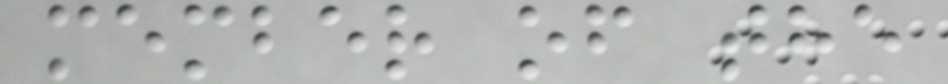member of the
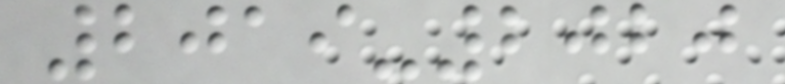2019-2020
